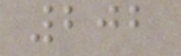202
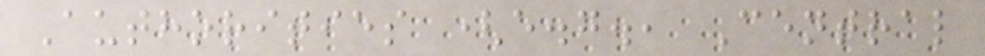Authorities (e.g., Central
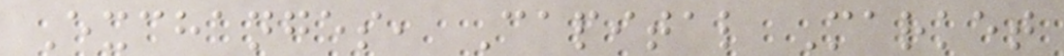Exchanges, Capital Market
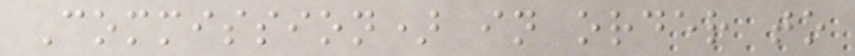Commission) in order to
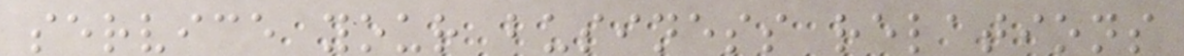service your business relations
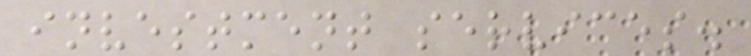investment services.
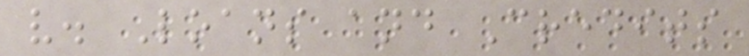v. Loans and Credits
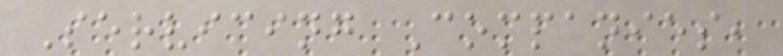Servicing Companies,
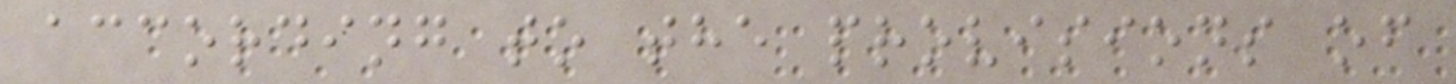according to the provisions of
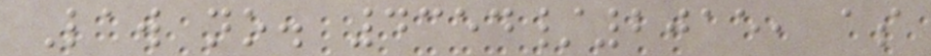Law no. 4354/2015, as
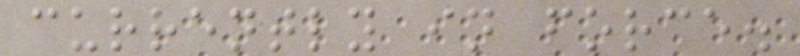currently in force.
